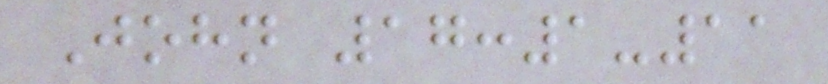John 17:1-11
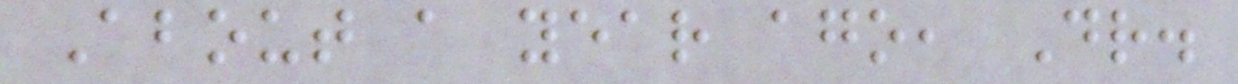About a year ago, Dr.
